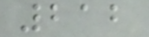212
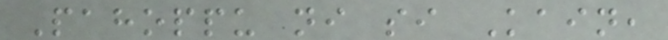Pahoppu ni si Kain,
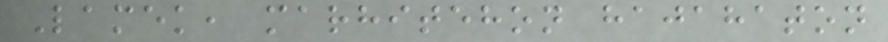Lamek, marhitehon hajahaton
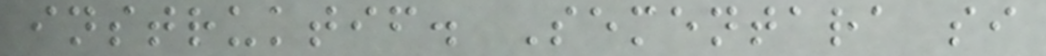instruktif. Sementara si
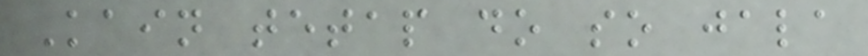Kain tetap do so jala
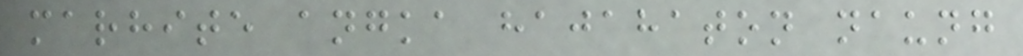marhite angka hajahaton naung
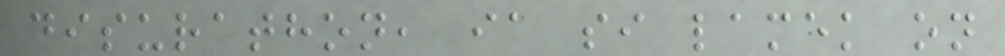disurathon, ia si lamek on
